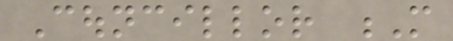Councillor M
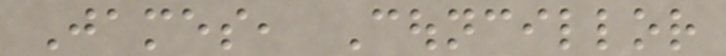James, Councillor
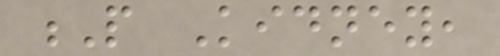P Kidney,
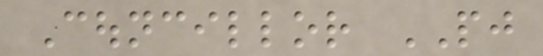Councillor PJ
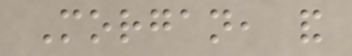Morgan, and
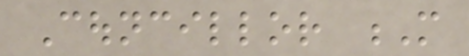Councillor M
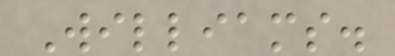Williams.
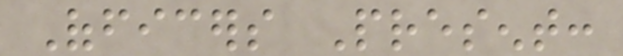Officers Present:
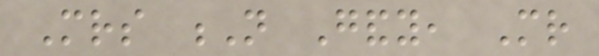Mrs N Gandy, Mr
